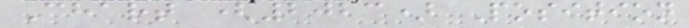Chart (2023) Position
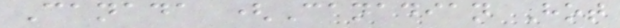Canada (Canadian Hot
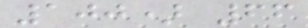100) 66
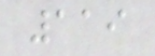119
